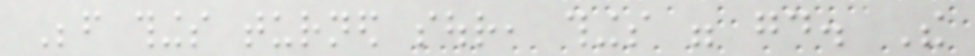Before things turned sour, things were good. The
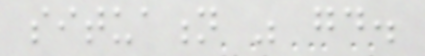situation was good.
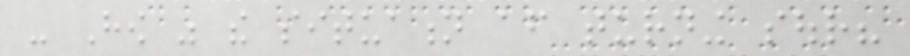- How was the situation after turning sour?
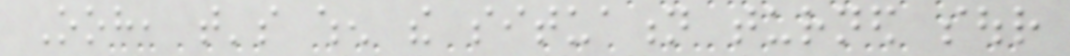Ooh, that's when the situation turned sour
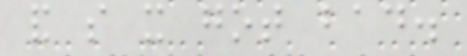and so it got bad.
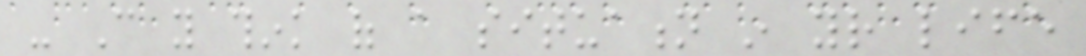- Can you think of a situation in your life
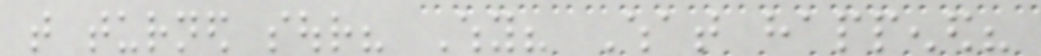that turned sour? Why? What happened?
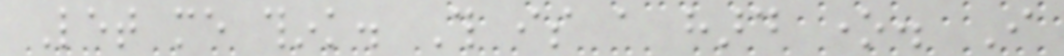Let me think. This is a hard one. I
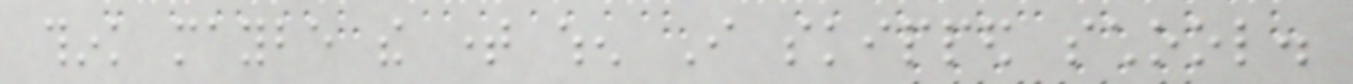think maybe the time when I skipped school.
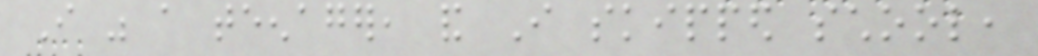I was a teenager, and I skipped school,
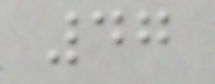47
